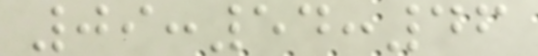09:54:46
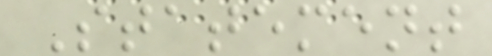Statement
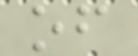of
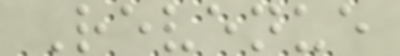Revenue
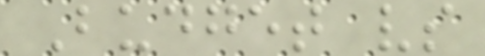Budget vs
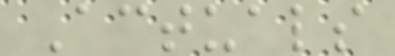Actuals
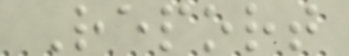Report
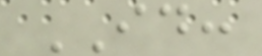ID:
